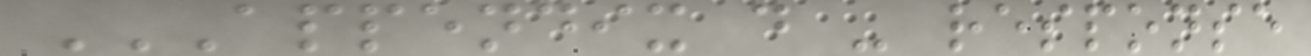APPENDIX D - RESPONSE
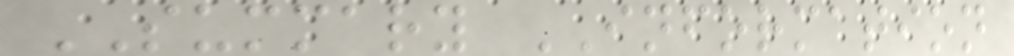SUMMARY INFORMATION
